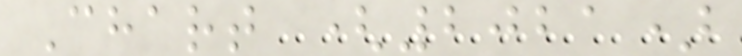Chart (2021)
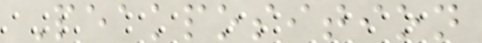Peakposition
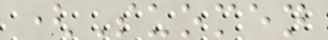(Suomen
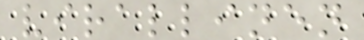virallinen
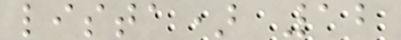lista) 12
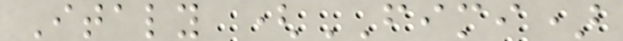Italy (FIMI)
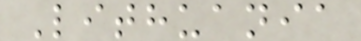Lithuania
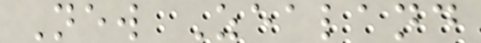New Zealand
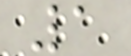1
